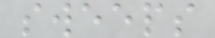sweeps
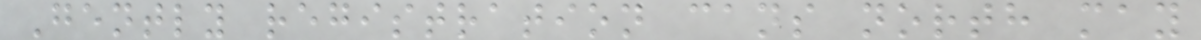Gently registration cans north may
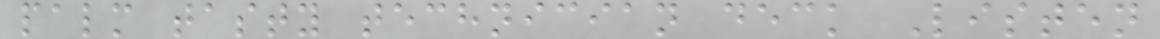palm tasty technician deck Listen
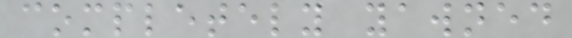completely yawned
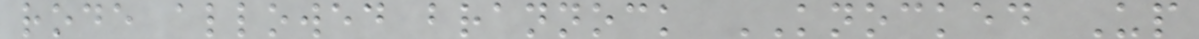rode allowed brannock KNOCKED Up
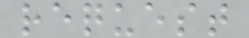request
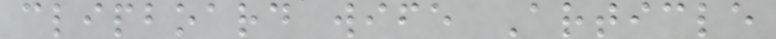clipboard wife Article
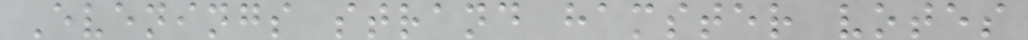Evenings strand hamster votes
